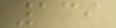139
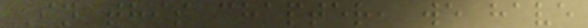In this chapter, we have
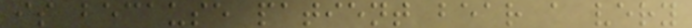is because patient bear a very
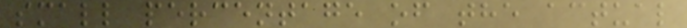small percentage of the actual
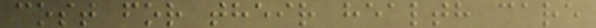cost for their health care
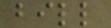bill
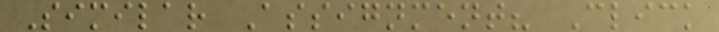Similar Assignment? Click
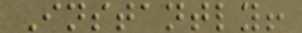Instantly!
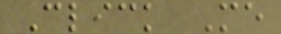Click Me
